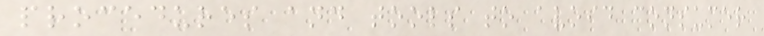procedures and tools to avoid consumer
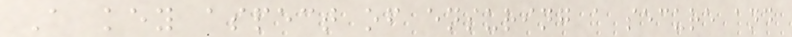A key aspect of ensuring a secure and
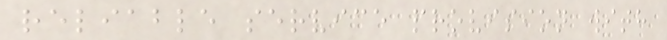reliable service provision with
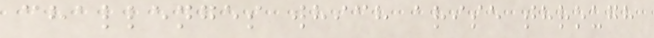challenges which arise through
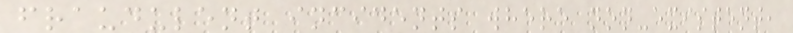fraudulent incidents where non-existent,
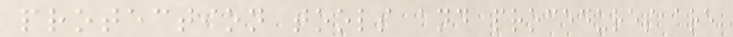protection tools and procedures are
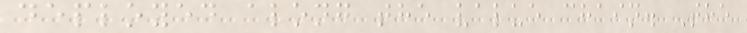deployed along the value chain. The
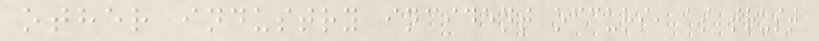other industry incident occurs, as trust
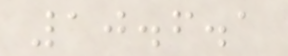10.6.1
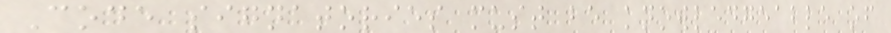Code signatories must be knowledgeable of
